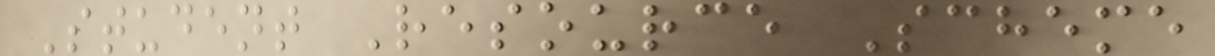Student Resource Scheme
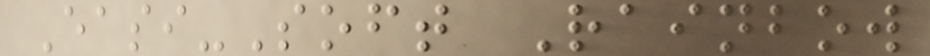Easi-Soft Rainbow
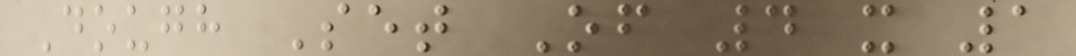Dough Set Of 4 x 1
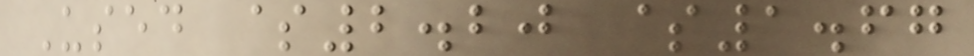Used $2.20 $1.67
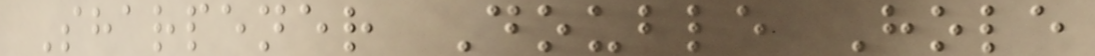Sharpener Double Hole
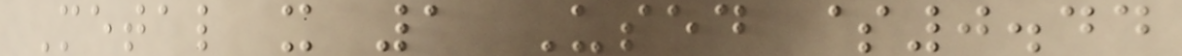Metal x 1 Used $0.44
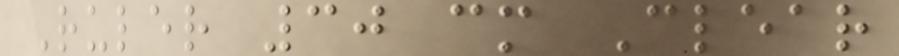Ruler 30 cm Clear
